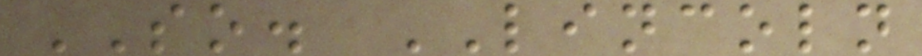SO. LINCOLN
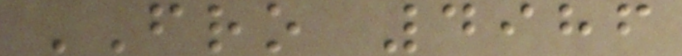FRO 4986
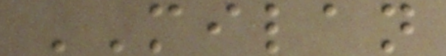MILAN
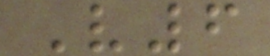V6
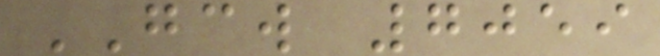GCW 7059
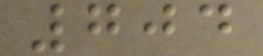704
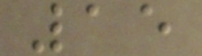15
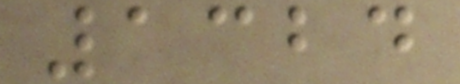1324
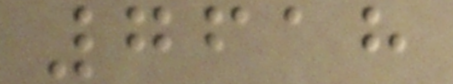7618
